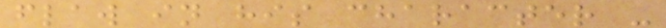flaw in his character -
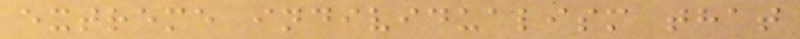extreme individualism that
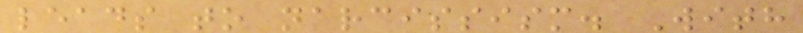leads to narcissism. With
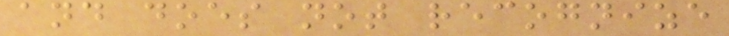and does not recognize
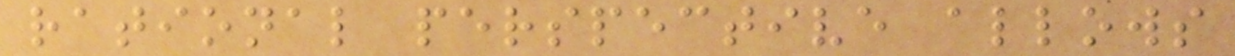rational perspective allows
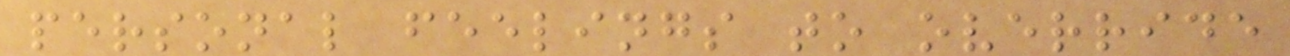personal feelings to override
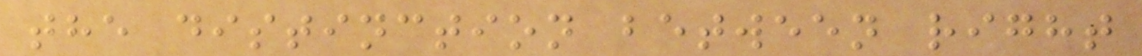the distinction between right
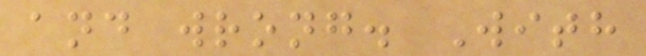and wrong. With
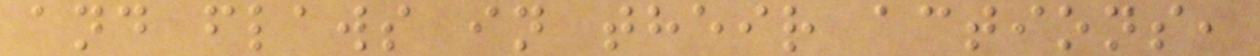and flaws in their actions,
